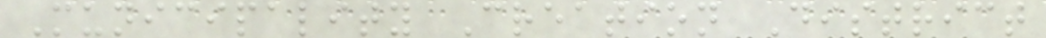Municipality Creation District
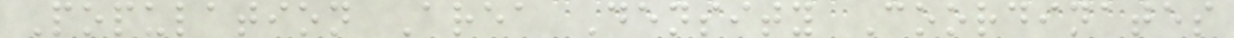Population Area Density Coordinates
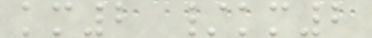km2 /km2
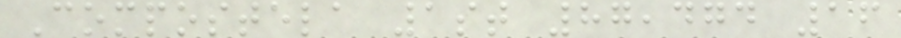Compostela 1st 87,474 16
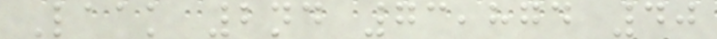Laak 2nd 73,874 40
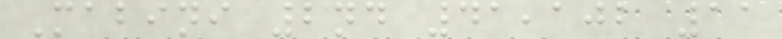Mabini 2nd 41,102 11
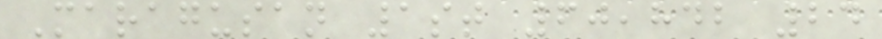Maragusan 1st 60,842 24
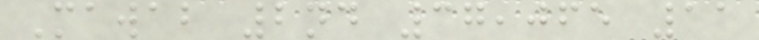Mawab 2nd 37,065 11
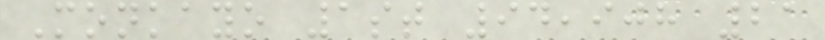Monkayo 1st 94,908 21
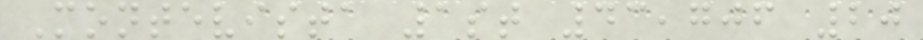Montevista 1st 43,706 20
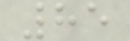85
